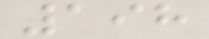198
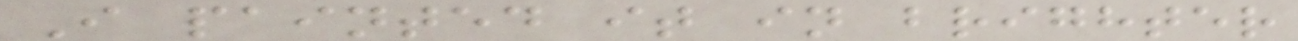I painted it in brighter
